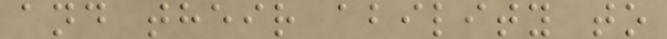and their ability to
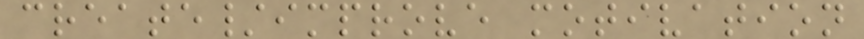create/improve motivation
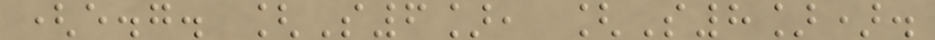(e.g. [S6], [S8]).
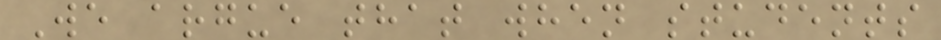We argue that when students
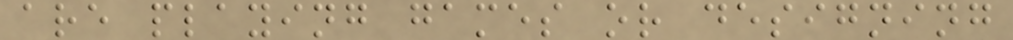are playing games or designing
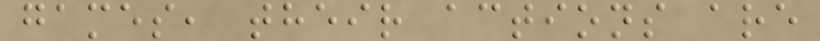games, their actions are
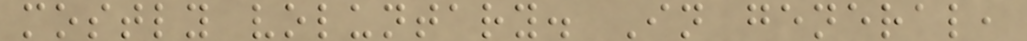mostly voluntary. In general,
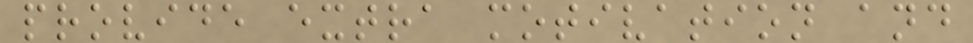provide extra motivation and
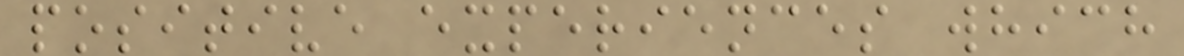positive experiences which
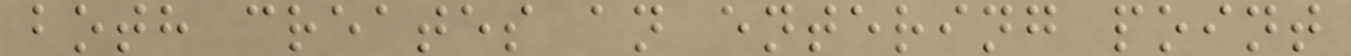both creates an entering point
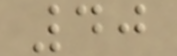40
